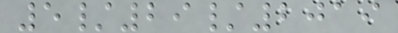5/29/2019
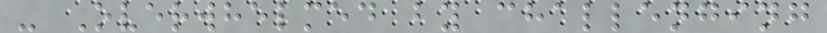- Overwhelmed by challenging
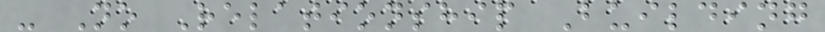- No Relationship Building
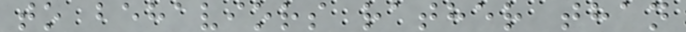to behaviors rather than
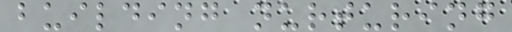building nurturing
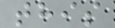this
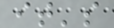it's
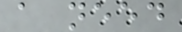a need
